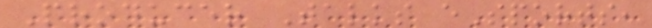Producer Talks eSports,
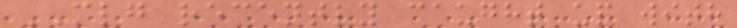MLG recently caught up with
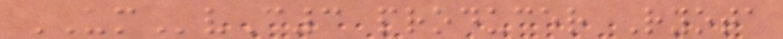UMvC3 producer Ryota
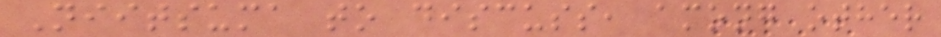Niitsuma to discuss, among other
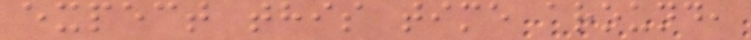expect this time around,
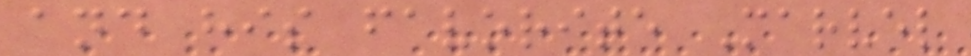and his favorite Marvel
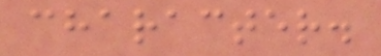character.
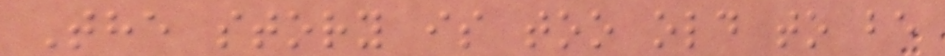The story is too old to be
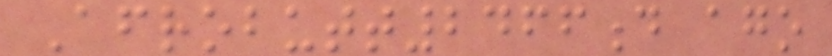Afrobutt2466d ago
